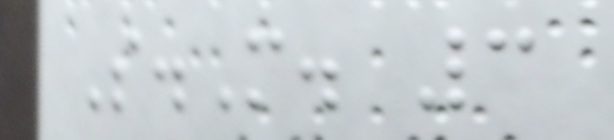S.M. 3
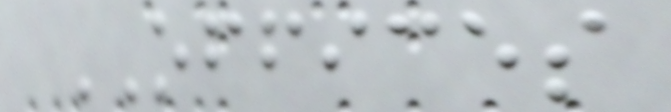OFFICES
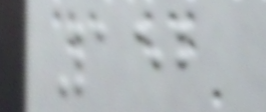152
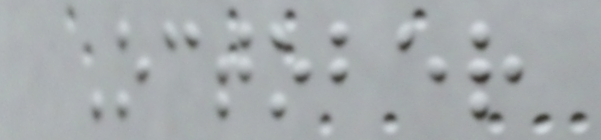October
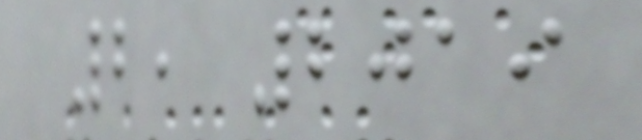2, 2019
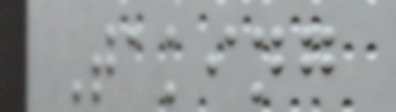Taking
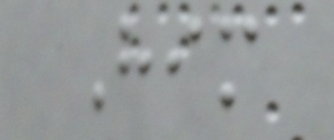Him
